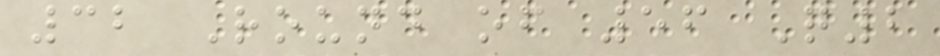32 Round of 56 Q2
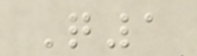Q1
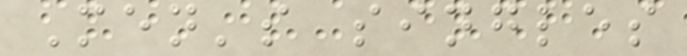Men's singles
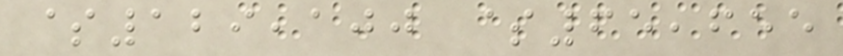$129,100 $65,655
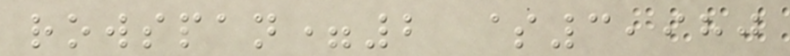rowspan=2 $3,980
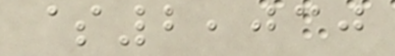$2,030
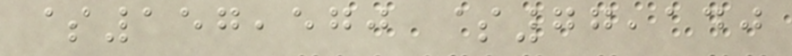$157,570 $77,140
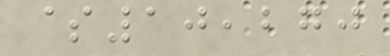$10,270
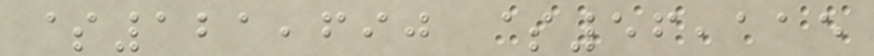$121,690 $56,115
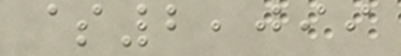$2,099
